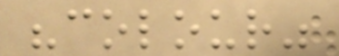"colour"
